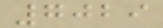7029
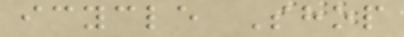icycle Shop
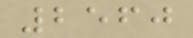2560
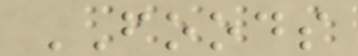FOODS
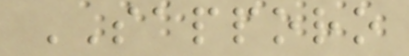SAPPORO
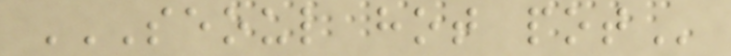SEOUL HOT POT
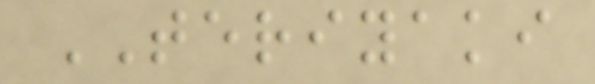TERIYAKI
